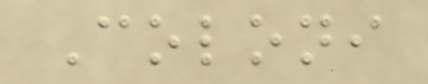Coloni
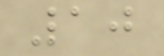10
